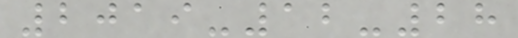2019-12-28
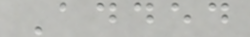Added
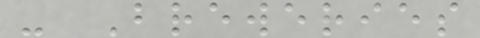- Breweries
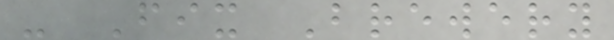- Fix Brewery
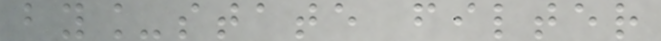by_state filter
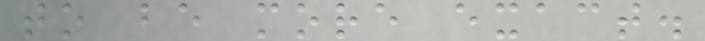to be more exact.
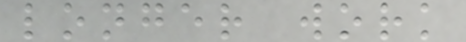longer work
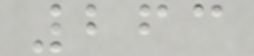263
